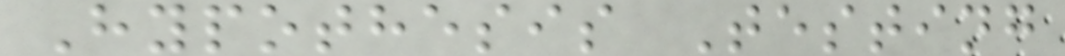Hypothesis Testing
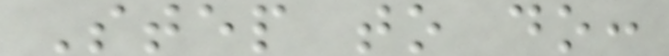Step to do:
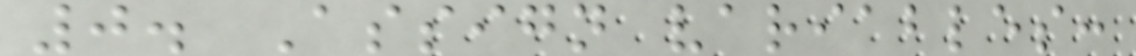0. Assign variables:
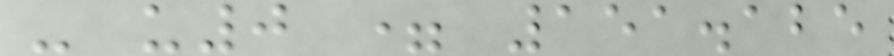- u0 = 151.125
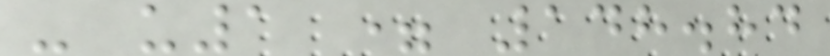- u1 = 148.84
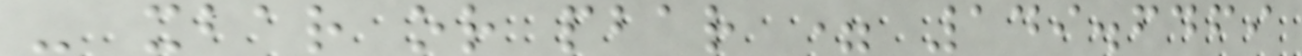- xbar or pbar = 149.6469
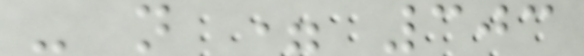- n = 303
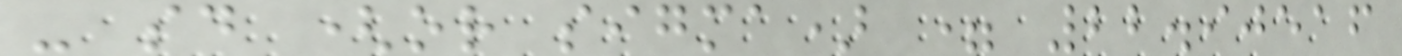- sd (or sigma) = 22.90516
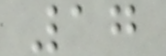17
